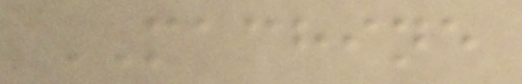MACHINE
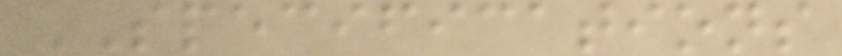SPECIFICATIONS
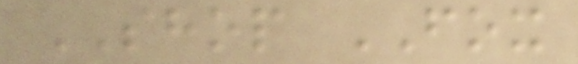SHOP FOX
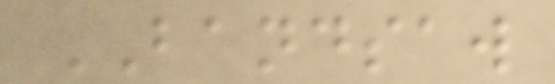BANDSAW
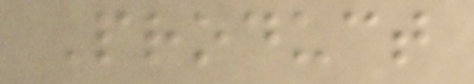Product
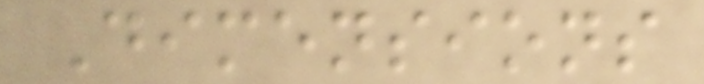Dimensions
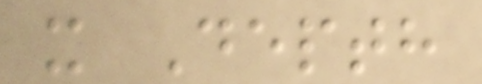x Depth
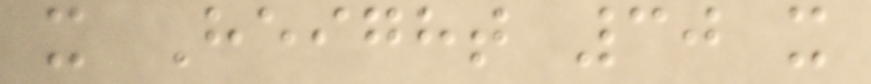x Height 30 x
